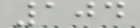104
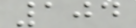104
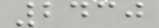2430
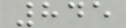845
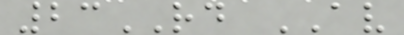23RD AV
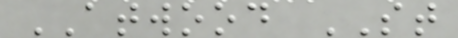ATWOOD ST
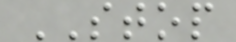STOP
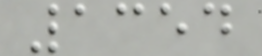1354
